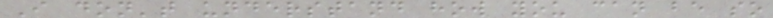I don't understand how you can be so
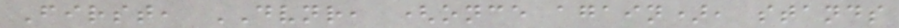First, DVNR, (once again), stands
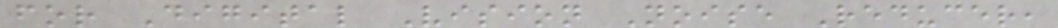for Digital Vision Noise Reducer,
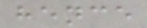hence
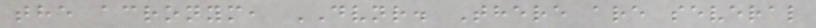the acronym, DVNR. There are several
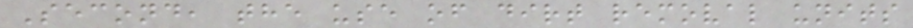Second, the use of dirt removal units
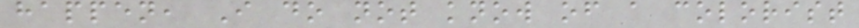happen, I do not know of a colorist
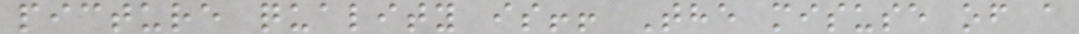picture quality is!! The misuse of a
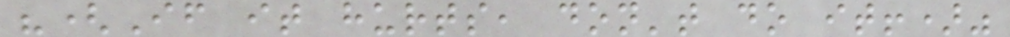"(If it hurts, don't do it!)"
